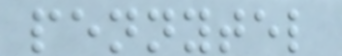pennytel
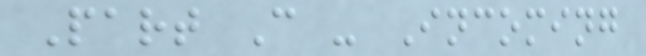Part C - Incoming
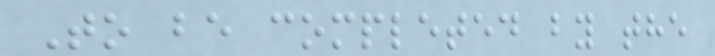To be completed by the
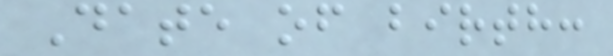Date of birth:
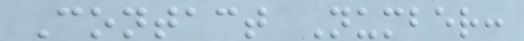Contact Number:
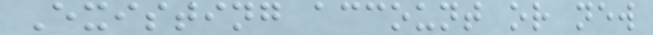Existing account or new
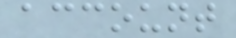account
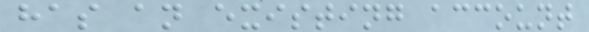has an existing account
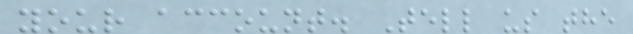your account. Tell us the
